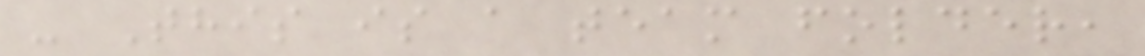- This is a team folder,
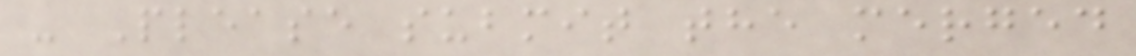- Please submit the merged
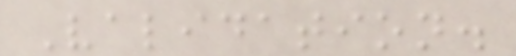Validation.
